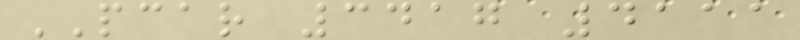PCAR 3417 4111
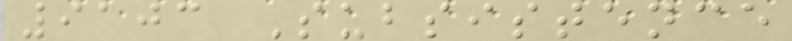9103 Subsistence
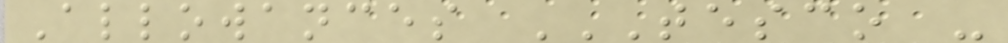Allowances TESCO -
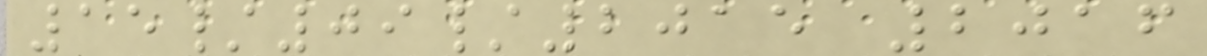15/09/2015 2016
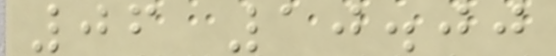06 10.00
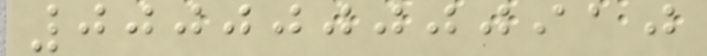000000000910
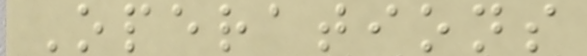Operations
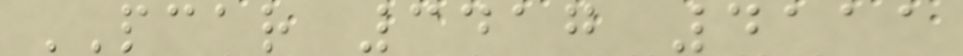PCAR 3417 4111
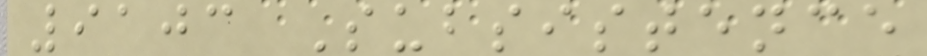9103 Subsistence
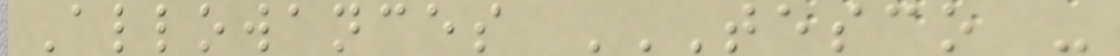Allowances TESCO -
